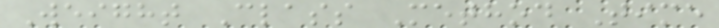Weight Class Method Time
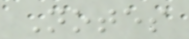Notes
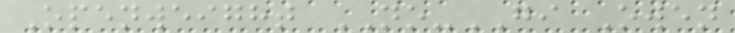Openweight NO-GI Owen
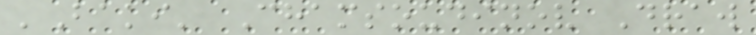'Baki' Chamsoudinov Draw
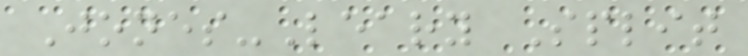Jones-Leary Split
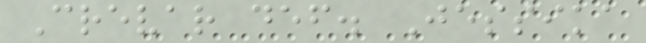Crevar def. Jessika
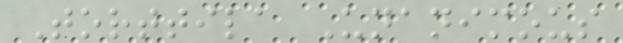Torttila Unanimous
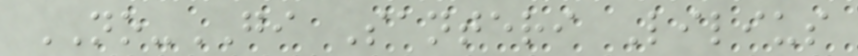NO-GI Santeri Lilius
